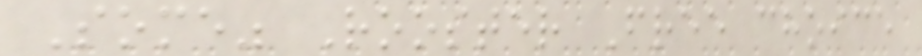Some" Rooster Free choice
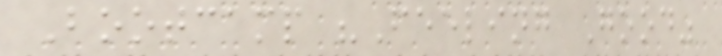Bootcamp "Feeling Good"
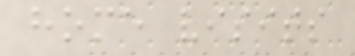home visits
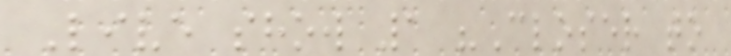Live show 1 "Closer to
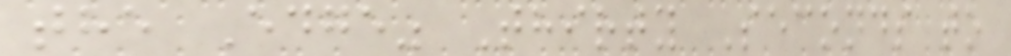the Edge" Thirty Seconds to
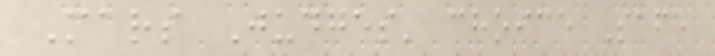Mars Judges' choice Safe
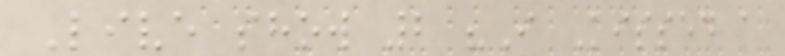Live show 2 "I Kissed a
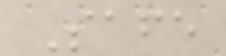Safe
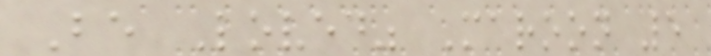Be Loved" Maroon 5
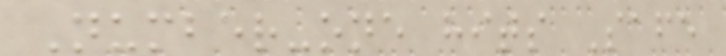Number-one hits Safe
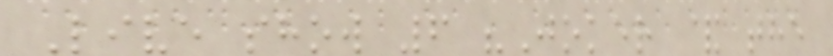Live show 6 "Joker & the
